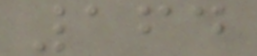164
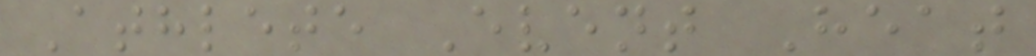Athlete Event Heat
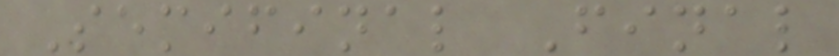Semifinal Final
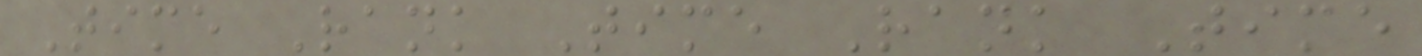Time Rank Time Rank Time
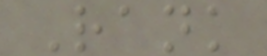Rank
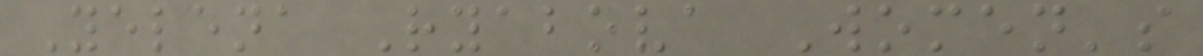Yelena Ryabova Women's
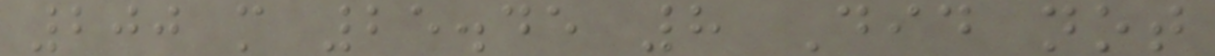200 m 25.45 8 Did not
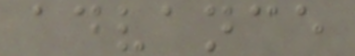advance
